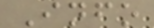Info
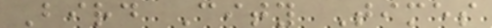Bird City Times
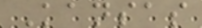Kansas
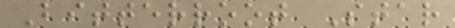Bitterroot Star
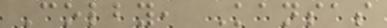Colby, Kansas
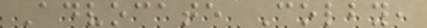Advocate Colby,
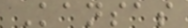Kansas
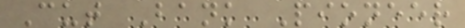Cut Bank Pioneer
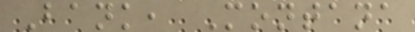Bank, Montana
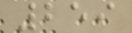259
